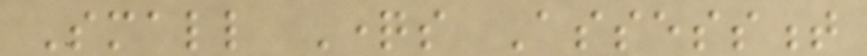Small Questions Assessment
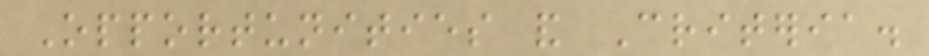Opportunities and Criteria.
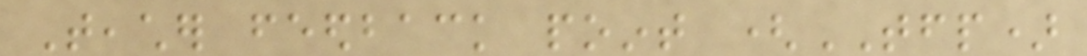Teacher feedback point (TFP)
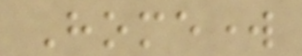Homework
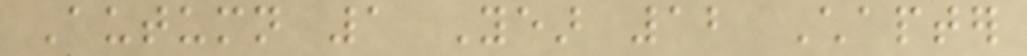Autumn 1 Year 12 Chapter
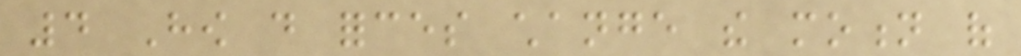4 How do forces change the motion of
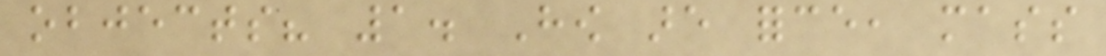objects? 1. How are force, mass
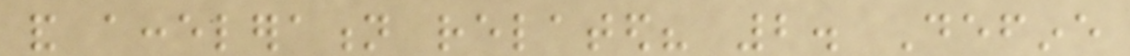and acceleration related? 2. Define
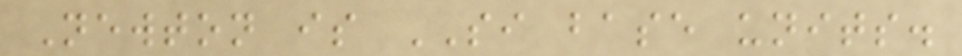Newton is SI base units.
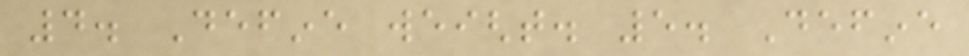4. Define weight. 5. Define
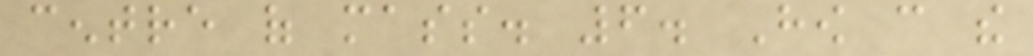centre of mass. 6. How can the
